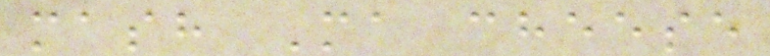mash Ma cheese
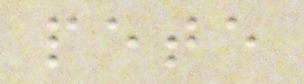pete
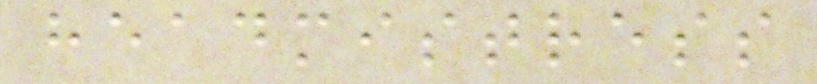headmistress
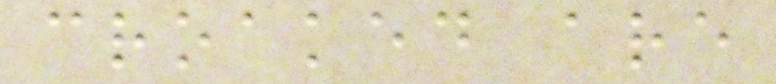croaked are
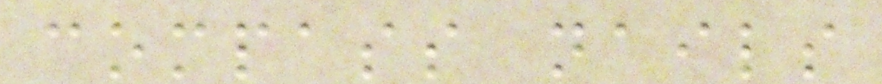compass nails
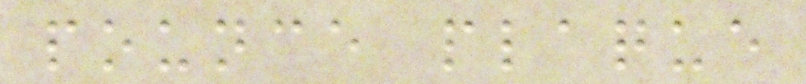pounce plaque
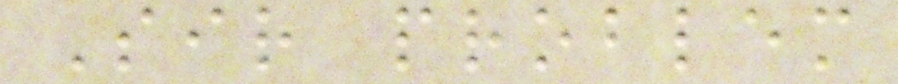Sir problem
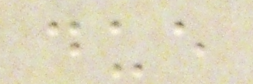due
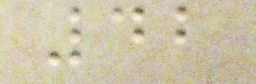42
